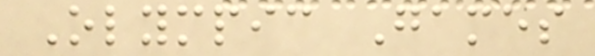Olympic Games
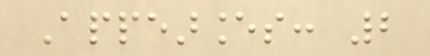Appearances: 2
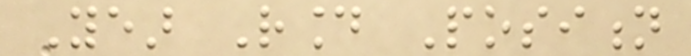Year Round Position
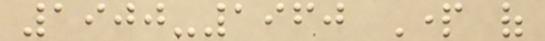1900-1960 Part of
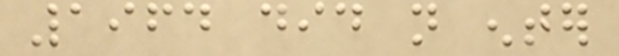1964 did not enter
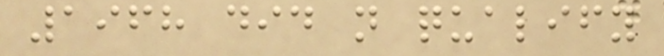1968 did not qualify
